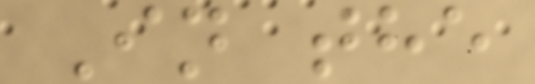In the
